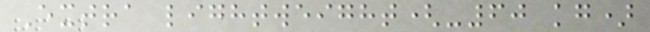Extra lightweight(-60 kg)
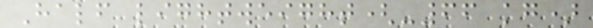Half lightweight(-66 kg)
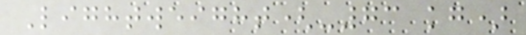Lightweight(-73 kg)
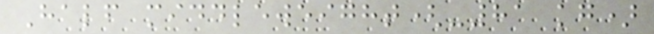Half middleweight(-81 kg)
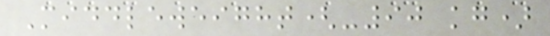Middleweight(-90 kg)
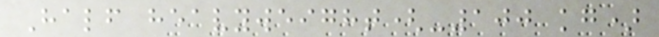Half heavyweight(-100 kg)
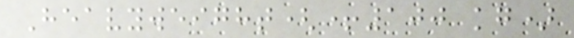Heavyweight(+100 kg)
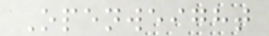Openweight
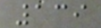139
